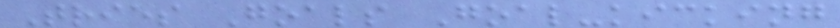Tries Goals Goal-kicking
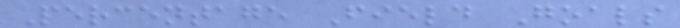Percentage Field Goals
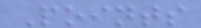Points
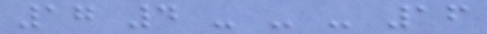17 4 - - - 16
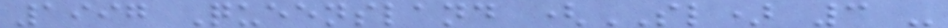1997 Queensland (SL) 3 -
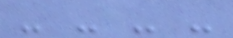- - - -
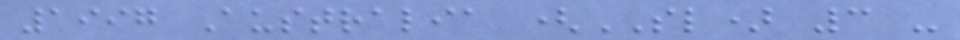1997 Australia (SL) 3 -
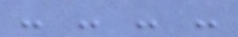- - - -
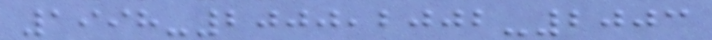1998-2000,2002-2003
